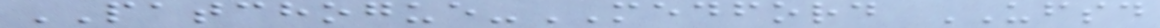PATCHOGUE-MEDFORD UFSD
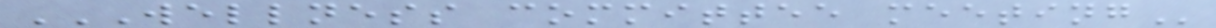WELLNESS COMMITTEE MEETING
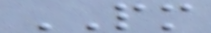PM
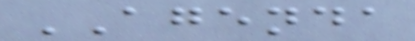AGENDA
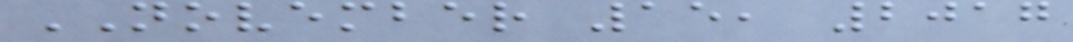NOVEMBER 15, 2017
